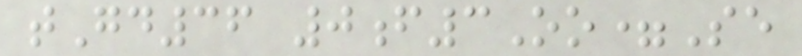tGd36 0f3Oo=Se
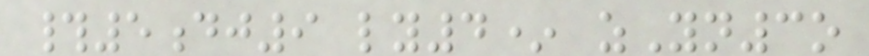#5dj9 ly4* zYn3o
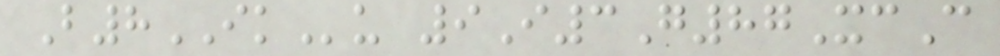B8IKu 9I3G87XcC
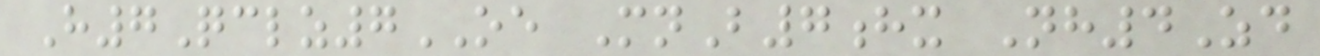H7Qclz7OE MnB7hx Nh4Zd
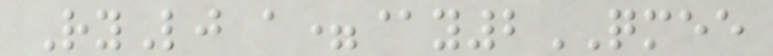RyLj a=@y2QMEE
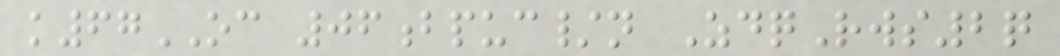k67OC 06bpuc/n ZdqRws2q
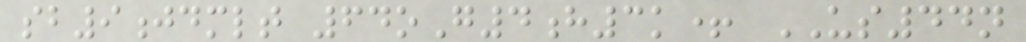sb9jdmlt 64oG4h3k+ US44n
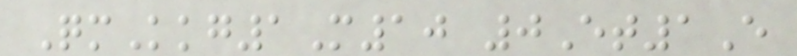QmKkg1M10 0Et1E
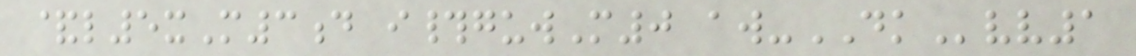&l5xM3d i#guwM0 aw-DKvv1
